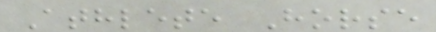Athlete Horse
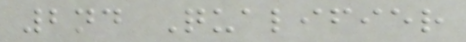2nd Qualifier
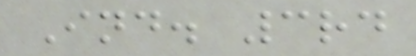Ind. 3rd
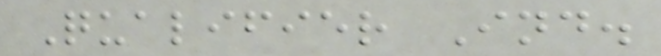Qualifier Ind.
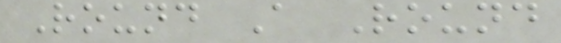Round A Round
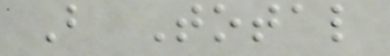B Total
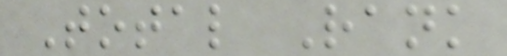Total Rank
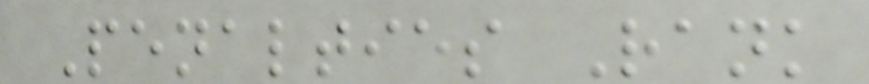Penalties Rank
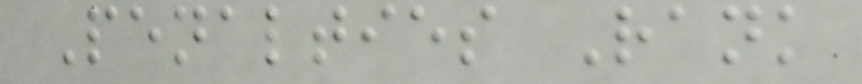Penalties Rank
